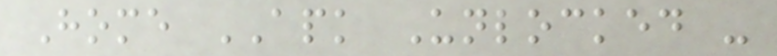Home APK Unlocked -
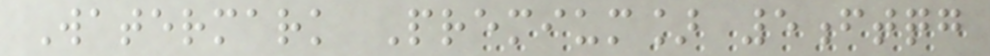Watermark Premium] 5ftqg
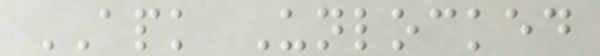APK Unlocked
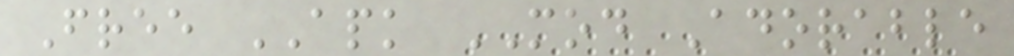Free APK MOD Adorable
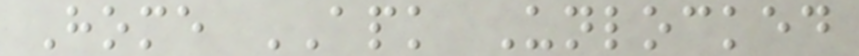Home APK Unlocked
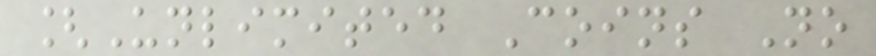[Unlimited Coins No
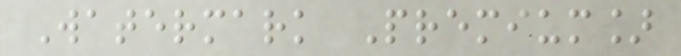Watermark Premium]
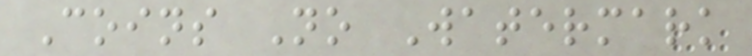Coins No Watermark
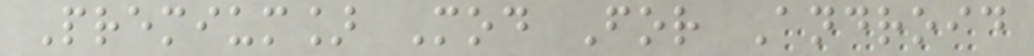Premium] Mod For Android
